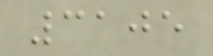3105
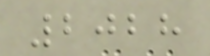2028
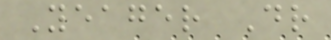Yeager Dr
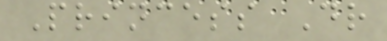Princess Dr
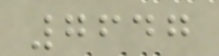7647
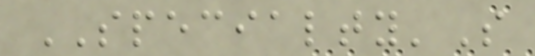SPECIALTY'S
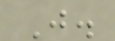J.
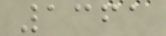1361
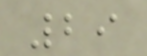29
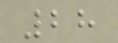28
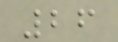26
